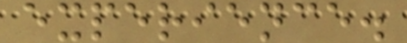experience.
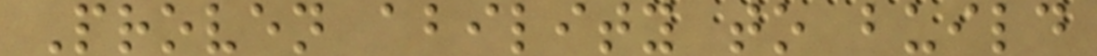Proven ability to build
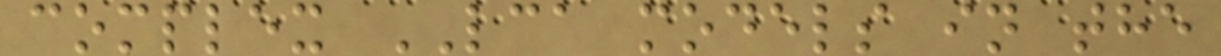complex LCA models in the
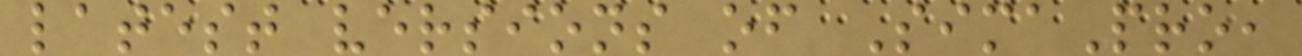latest versions of SimaPro,
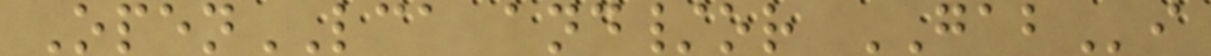OpenLCA and/or GABi
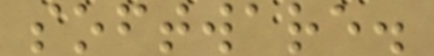software.
